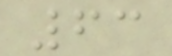63
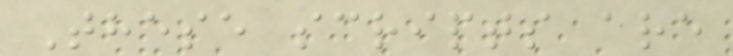These scripts are
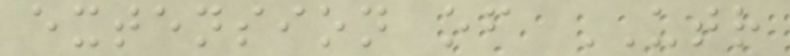extension of UTR
